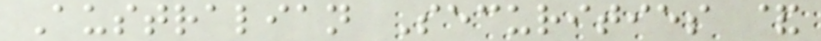Australian Securities &
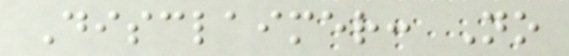Disclaimer: No
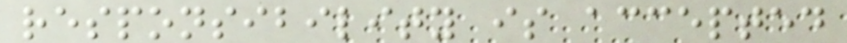responsibility is accepted
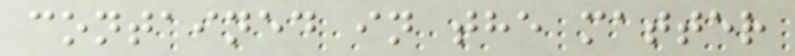contained in the matter
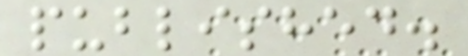published.
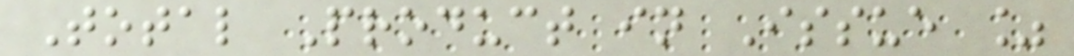Total Product in Issue %
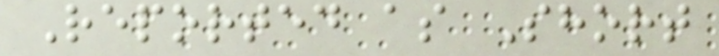Reported as Short
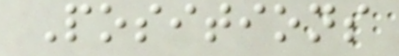Positions
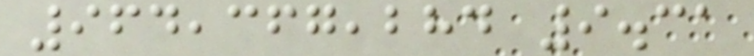964,367,284 9.31
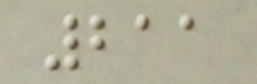211
